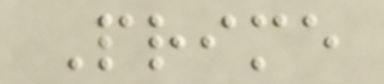Prime
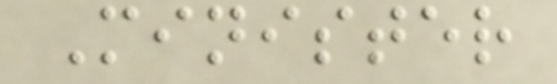Minister
